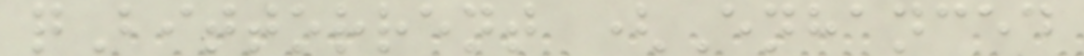qBittorrent (Enhanced
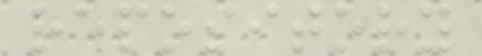repository
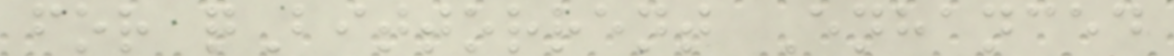for qBittorrent Enhanced
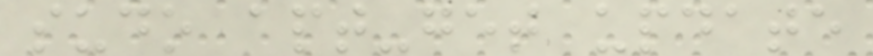sudo apt-get update
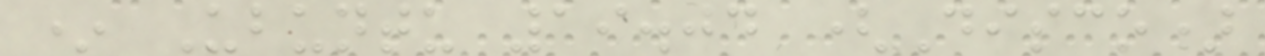* Ubuntu 19.04 (Disco)
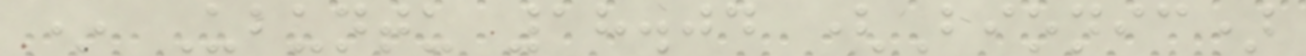* Ubuntu 18.04 (Bionic)
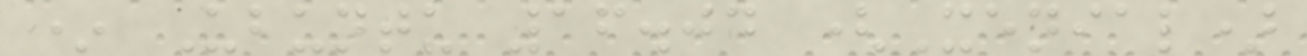* Ubuntu 16.04 (Xenial)
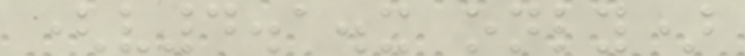(v4.1.x only)
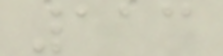113
